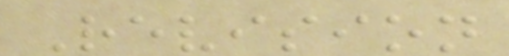Revision
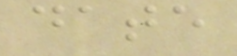date
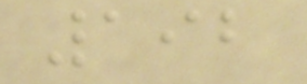192
